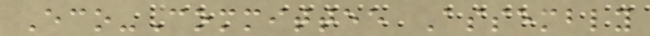Eco-Committee Assembly
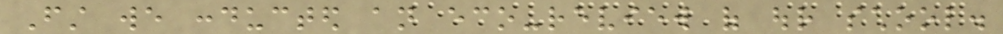First we conducted an eco-review of our school.
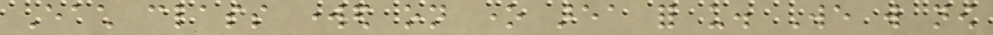Each class worked on one area for us. We will now
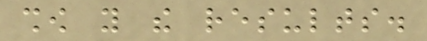show you the results.
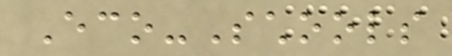Eco-Schools
